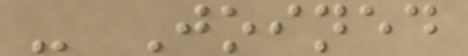- Joined
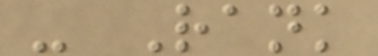- Rank
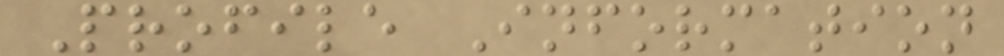Profile Information
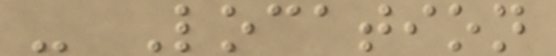- Location
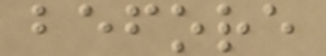before
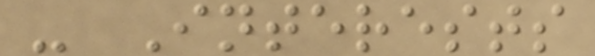- Interests
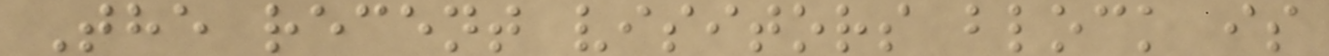The recent visitors block is
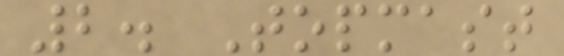2. Topmast
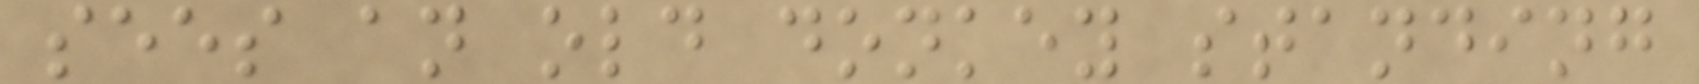sees an old donkey standing
